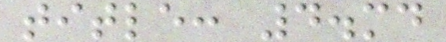title: 4.md
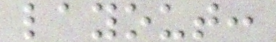layout:
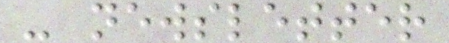- newsletter
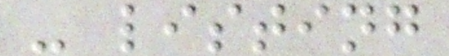- listing
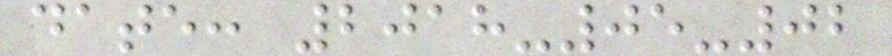date: 2018-05-02
